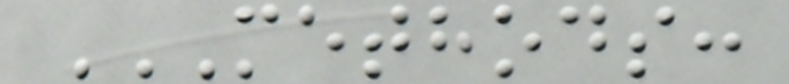METHODS:
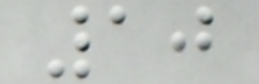10
